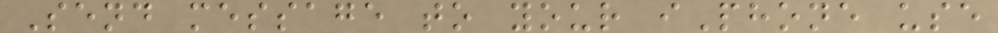Send message to your iPhone use
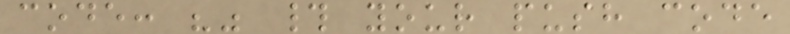code: "" # your push code
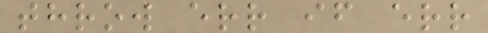throw err if err
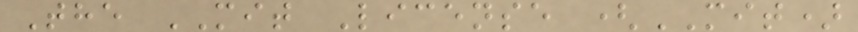The MIT License (MIT)
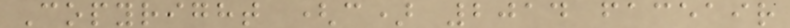Copyright (c) 2014 faceair
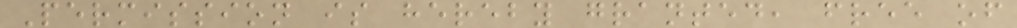Permission is hereby granted, free of
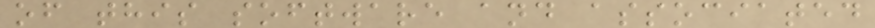of this software and associated
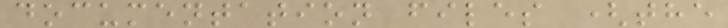documentation files (the
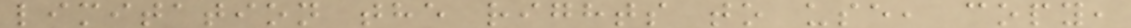limitation the rights to use, copy,
